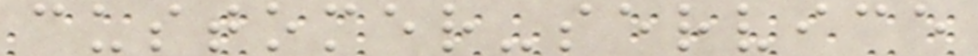customer-service
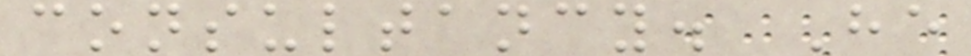consultancy. He
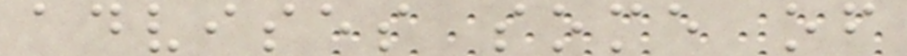advises some of
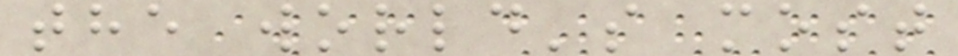the world's most
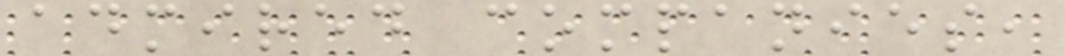admired companies,
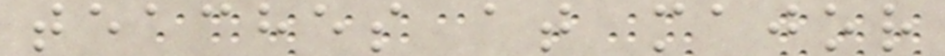teaches at major
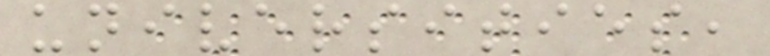universities,
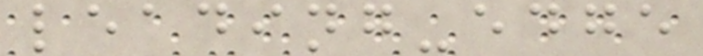leading-edge
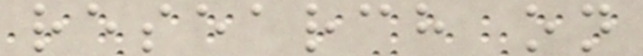research on
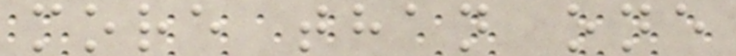more than one
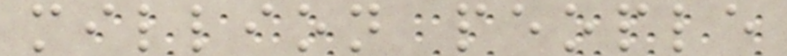million people
